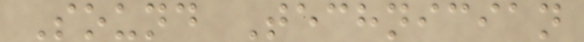Sound Technician
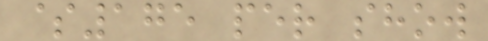$175 per show
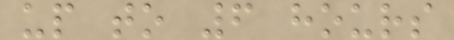up to 6 hours
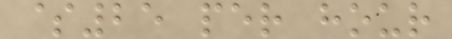$25 per hour
